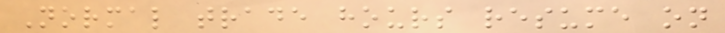Normal trade hours resume on
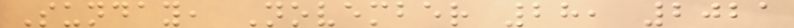Sunday, November 28, 2021
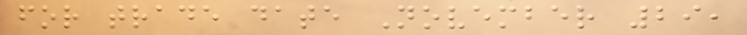for trade date November 29,
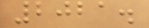2021.
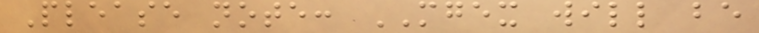Please note: MGEX will be
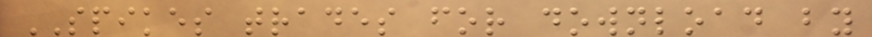SPIKES trades for download by
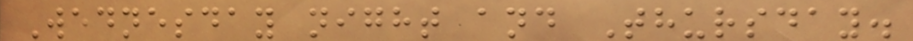Wednesday night and Thursday.
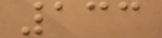133
